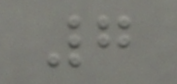7
